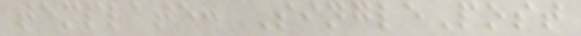template: SinglePost
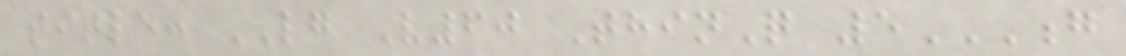title: LG V60 ThinQ 5G
